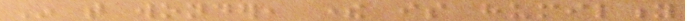In that wonder, there is humility
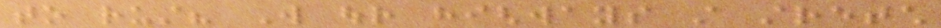to rust? Will our highways still stretch
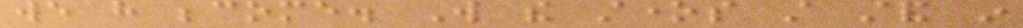we have become. Will the stones still stand in
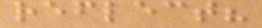reflect?
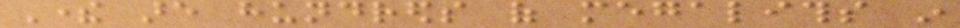There are hundreds of megaliths in
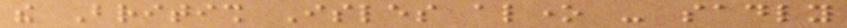the British Isles alone - sadly
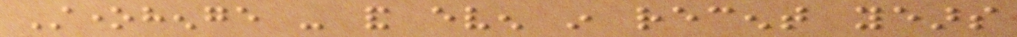Stonehenge - and even in recent years
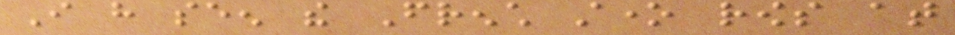I have seen the French stone rows at
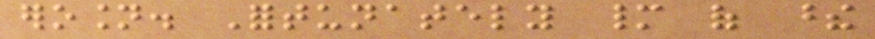erosion. Fortunately many of these
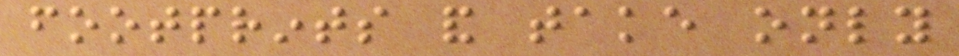footprints and take only
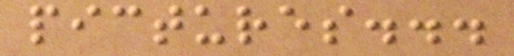pictures...
